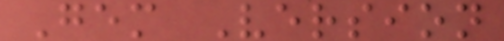Gem Version
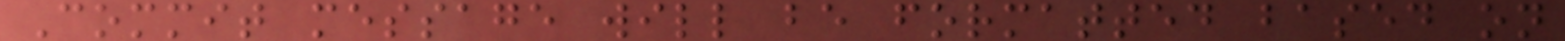Commit message will be formatted based on
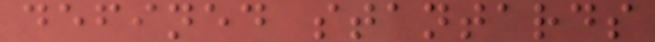defined stantards
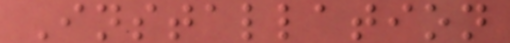Installation
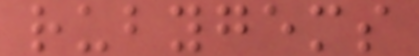rubygems
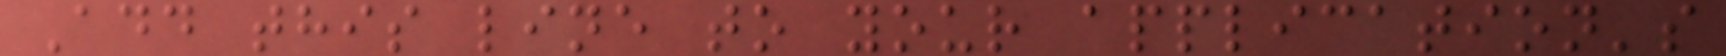Add this line to your application's
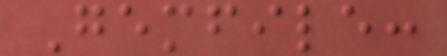Gemfile:
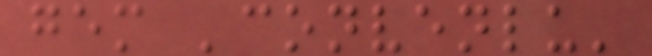gem 'convenlu'
